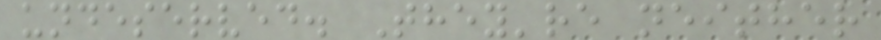undeserved. They're neither
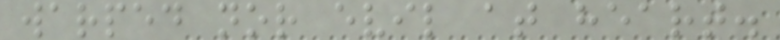warped nor evil at heart.
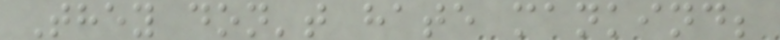They don't hate mankind;
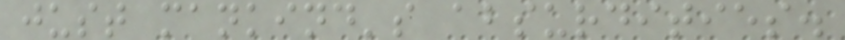just mankind's absurdities.
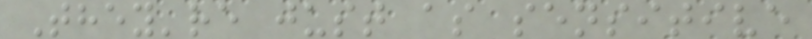They're just as sensitive
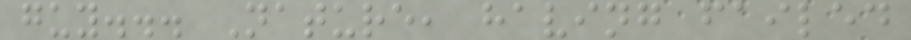guy... Nature, having failed
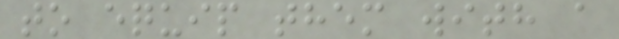to equip them with a
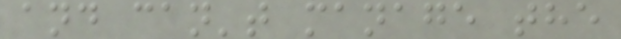and can't manage the
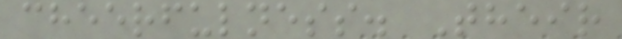cheerfulness. Their
